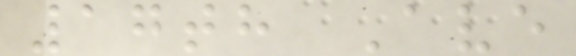17th Ave
